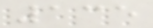135
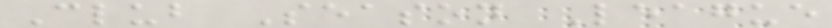Club Season League
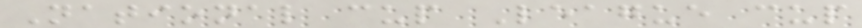National cup League cup
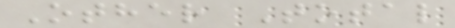Other Total
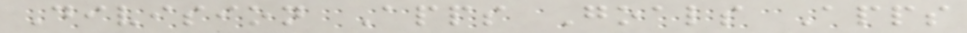Division Apps Goals Apps
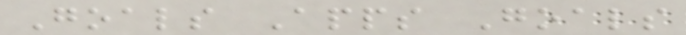Goals Apps Goals
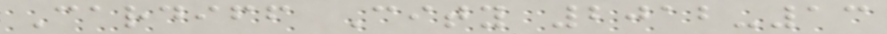Cardiff City 2012-13
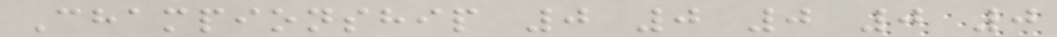Championship 0 0 0 0 0
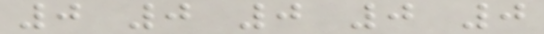0 0 0 0 0
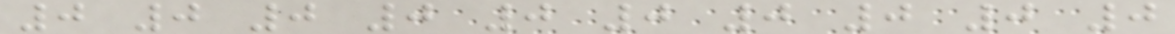0 0 0 0 0 0 0 0 0 0
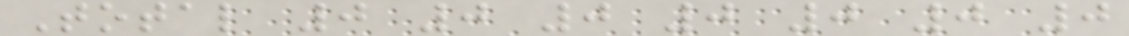Total 0 0 0 0 0 0 0
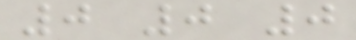0 0 0
